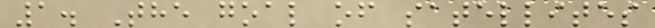1. The goal of satellites
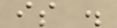is .
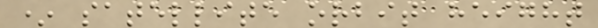* satellite orbit height
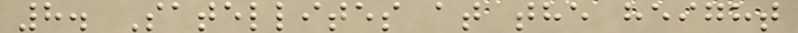8. Satellites at the height
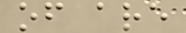of are
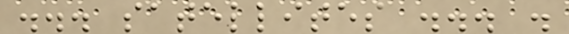... satellites ... .
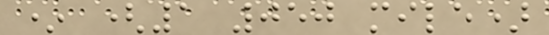* (1 050 mile)
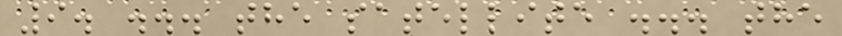9. ... the satellite ... the
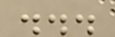...
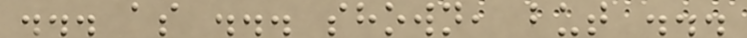... as ... shown, but ...
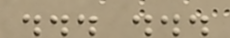... ...
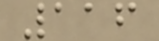116
